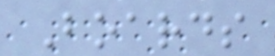Boards
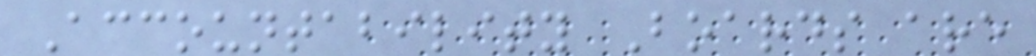Accountability Boards are
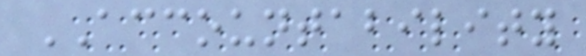ACCOUNTABILITY
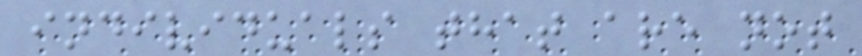individuals that are not
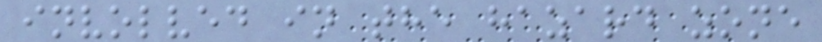involved in the hazard zone
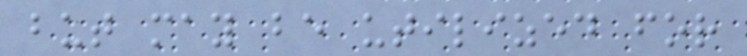but may be utilized for
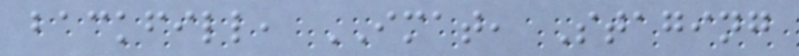backfill, IMAT, Staging
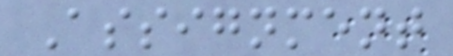Assignment
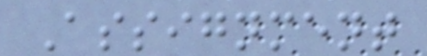Assignment
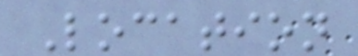Location
